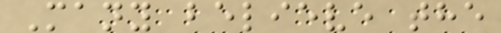Many believe the
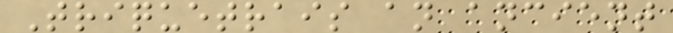Triquetrais an ancient
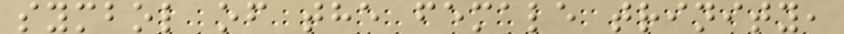symbol of the female trinity,
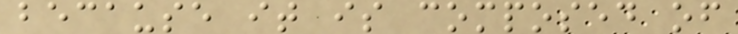because it is composed of
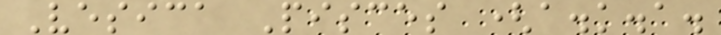Vesica Pisces (a.k.a.
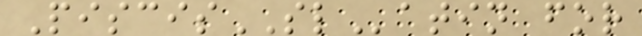PiscisSLatin for
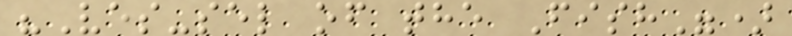"Ves-sel of the Fish")
